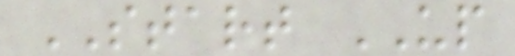START UP
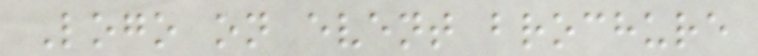Logo on event brochure
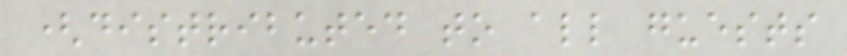(distributed to all guests
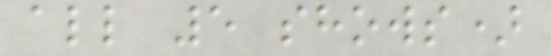all 5 shows)
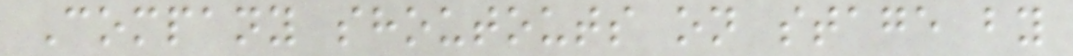Company shoutouts on stage by
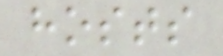hosts
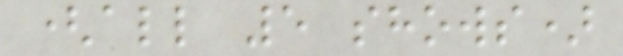(all 5 shows)
